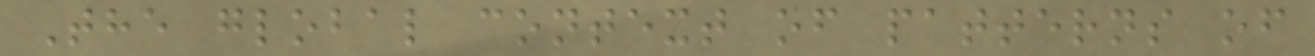The global context of patterns of
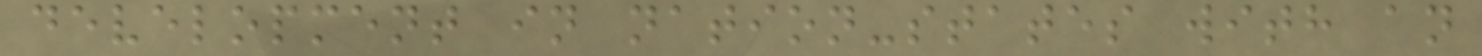development in nation-states with an
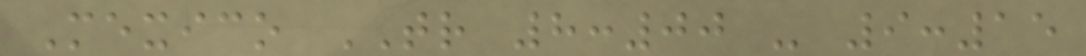Mexico TR 8:00 - 9:15
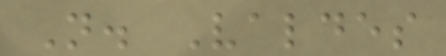N. Valdes
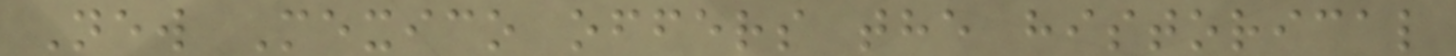New Mexico offers the historical
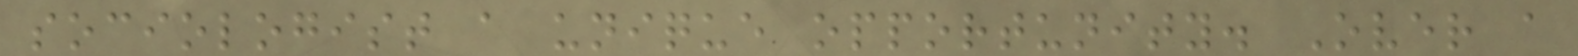sociologist a unique opportunity. Over a
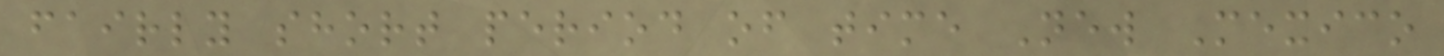fairly short period of time New Mexico
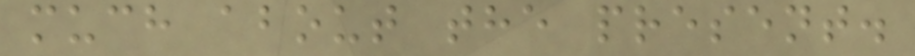much about the present.
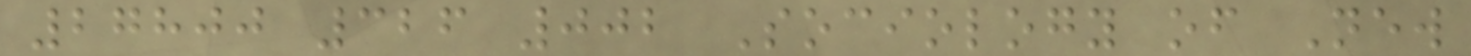27800 326 002 Sociology of New
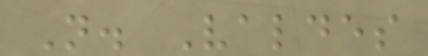N. Valdes
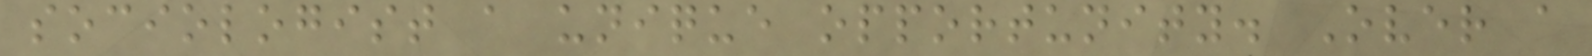sociologist a unique opportunity. Over a
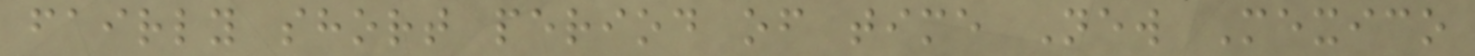fairly short period of time New Mexico
